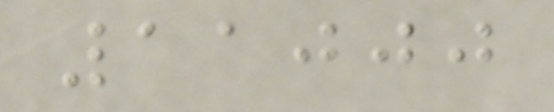11000
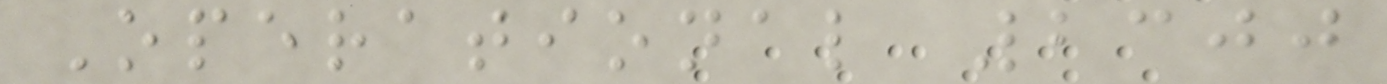Operational 2300
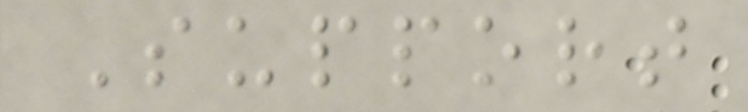Support
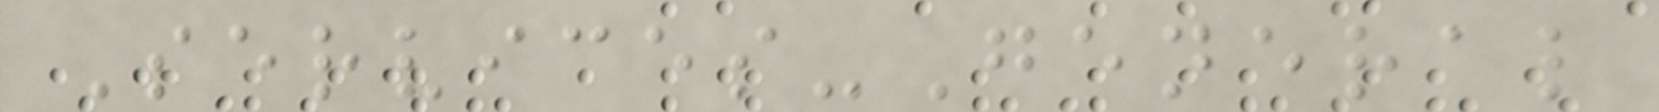Services-General
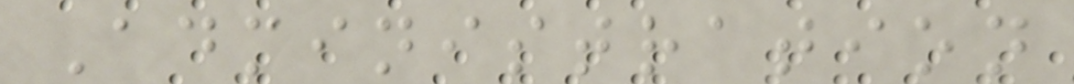Administration
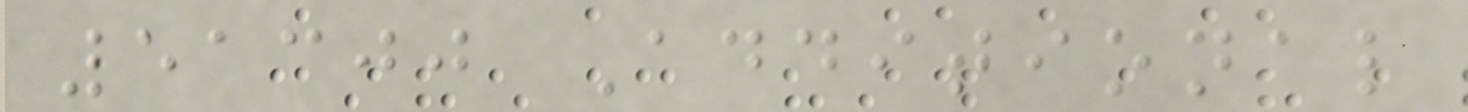51300 Additional
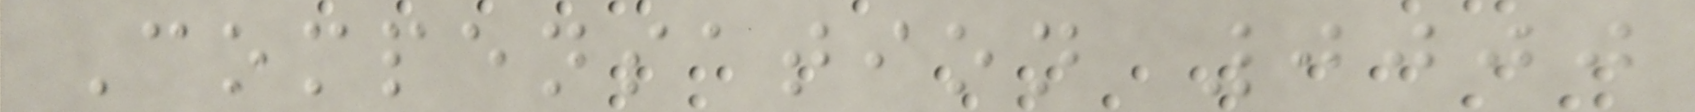Compensation 0000
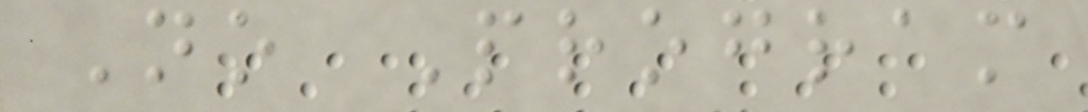No Program
